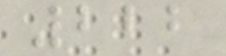222
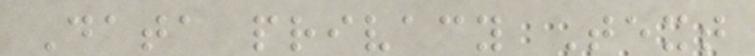Data privacy Text
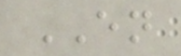EN
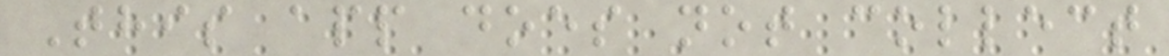This app does not collect
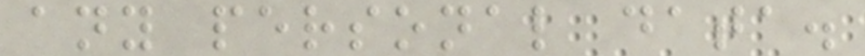any personal data.
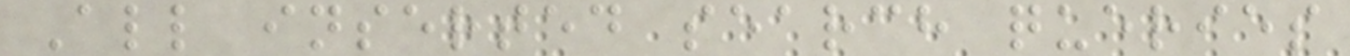All inserted search queries
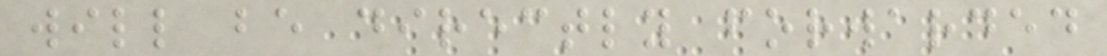will be directly forwarded
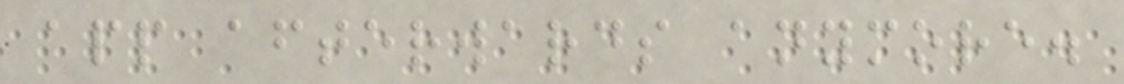app afterwards anymore.
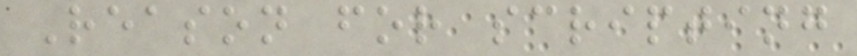Reason for scripting
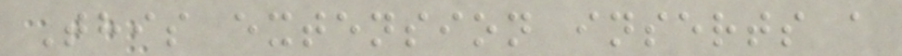This extension inserts a
